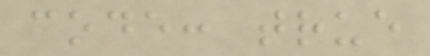code: true
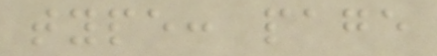type: page
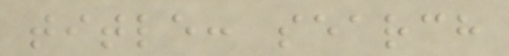title: search
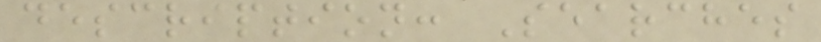description: Searches
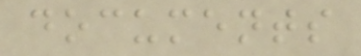documents
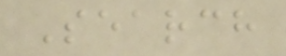Search
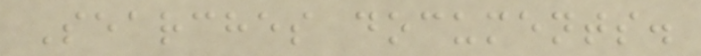Searches documents.
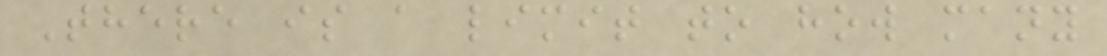There is a limit to how many
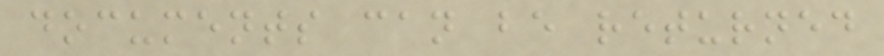documents can be returned
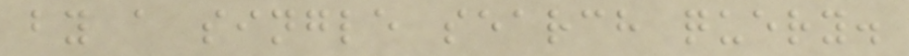by a single search query.
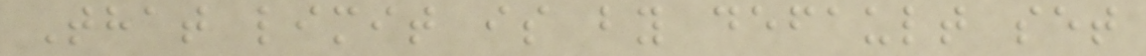That limit is by default set
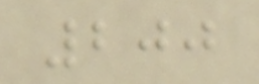200
